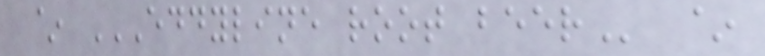~ EDDYLINE ROOT BEER ~
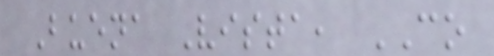Buena Vista, CO
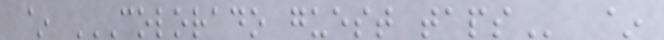~ COLORADO GUEST TAPS ~
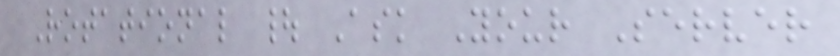Rotational | Ask Your Server
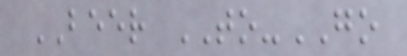BEER TO-GO
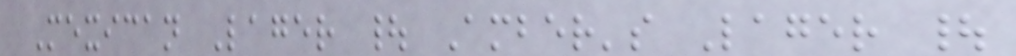Mexican Lager | Amber's Lager |
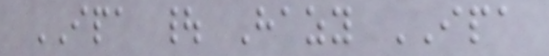IPA | Hazy IPA
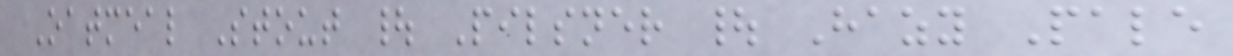Oatmeal Stout | Pilsner | Hazy Pale
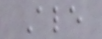Ale
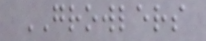GROWLERS
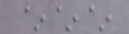~~~
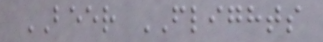BEER FLIGHTS
